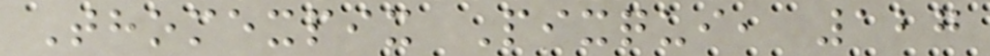Thomexpix Pixqui, 127
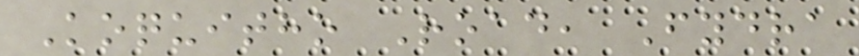Koquitho Road, Fydra
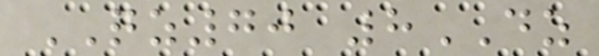QZ70 8DZ
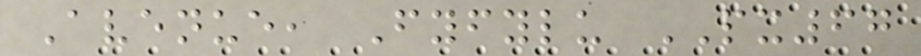Avenue, Fyfylu PX67
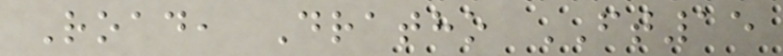Road, Dratho FT15
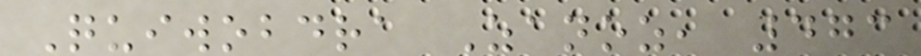Quiwobdra Zanoz, 473
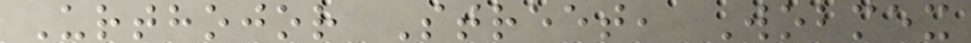Urthojor Street, Wobmex
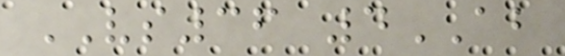VS36 4AB
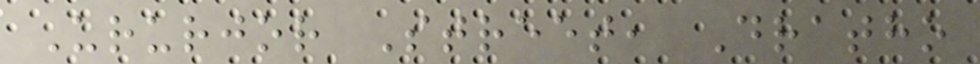Ururjor Street, Dratho
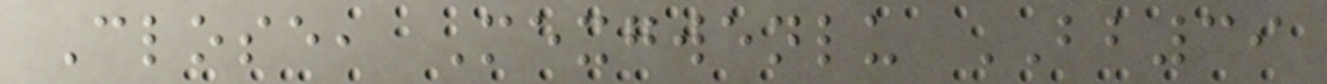Close, Mexgwenlu BB39
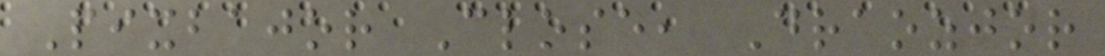Pixbajor Close, Draozjor
